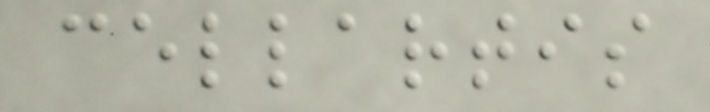cellartis
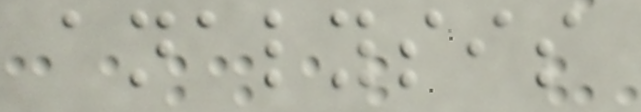analysis
